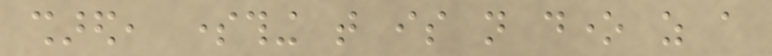shared, something that is not done as a
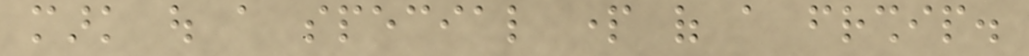mark out a special part of a friendship.
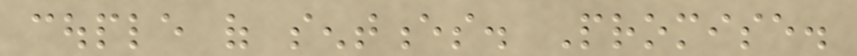couple of sentences. Promise.
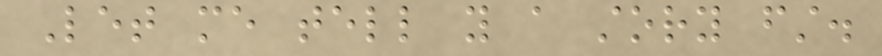Let me tell you a story first.
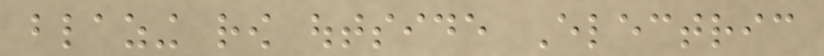blazing row outside Electric
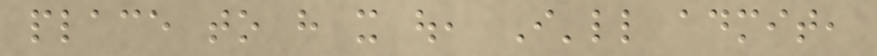place to have it out, I'll admit,
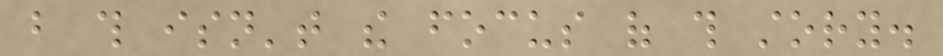but this isn't the focus of this story.
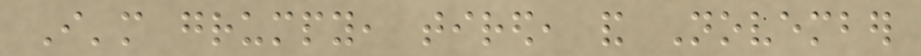I'm grumpy, tired, and November
